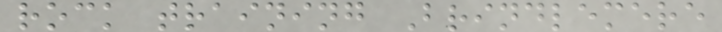rock training Brindlemere
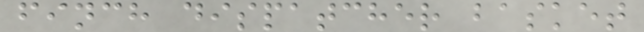finch dispatcher basket
